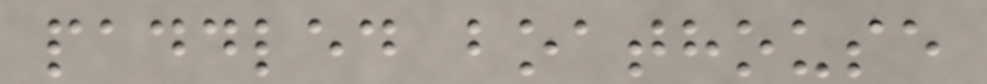paddled boathouse
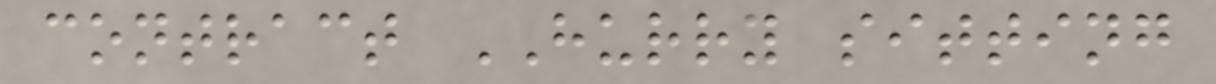contract HURRY sitting
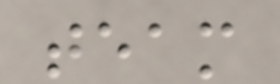team
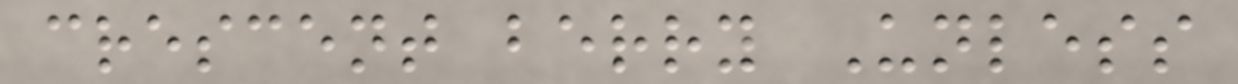crescent berry Unless
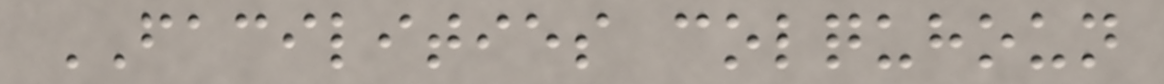FACILITIES colquhoun
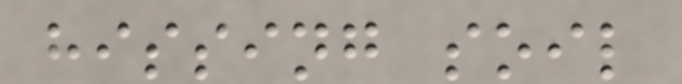hissing soil
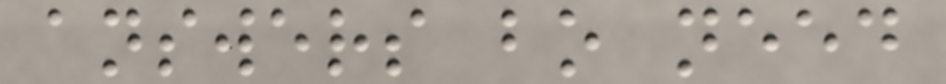answers bo need
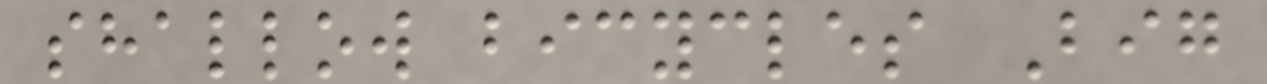shallow bicycles Big
